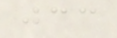jcc
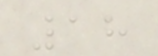18
